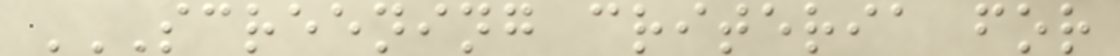SCREENING CRITERIA FOR
